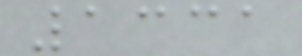1331
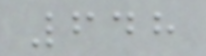648
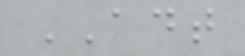ADT
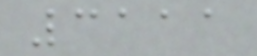3111
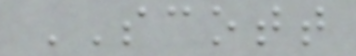SCOTT
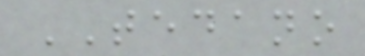TEDANO
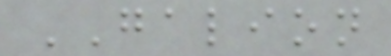GALION
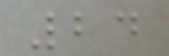24
